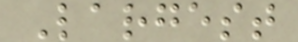Largest
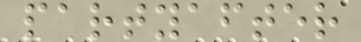partyafter
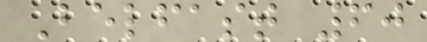Belfast 60
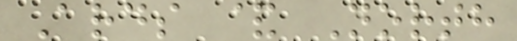Ards & North
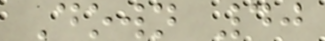Down 40
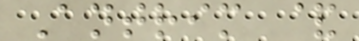Antrim &
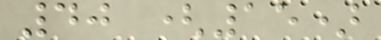40 (15)
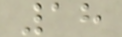18
